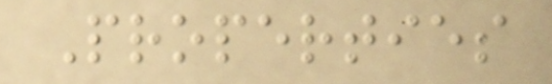Properties
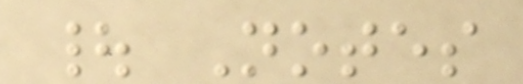| Notes
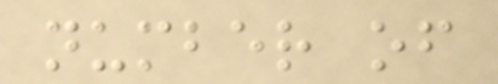number of
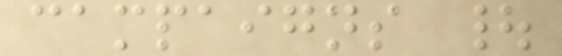campaigns |
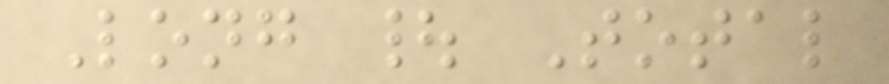Long | Total
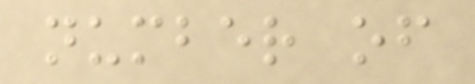number of
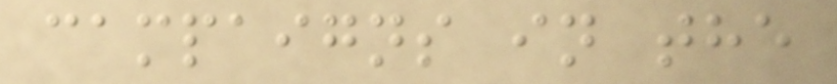campaigns in the
